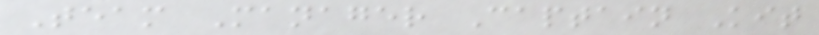Team Manager Captain Kit
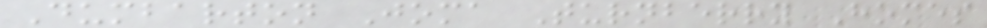Dumbarton Joma Turnberry Homes
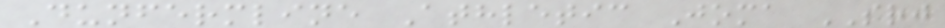Dunfermline Athletic Joma SRJ
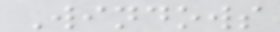Windows
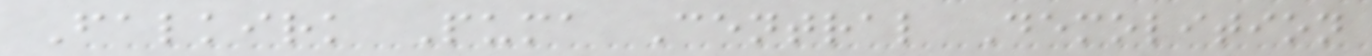Falkirk Puma Central Demolition
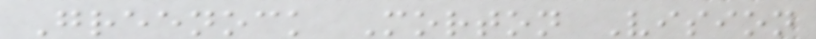Greenock Morton Vision
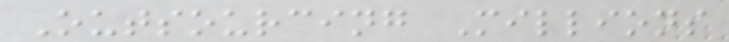Outsourcing Millions
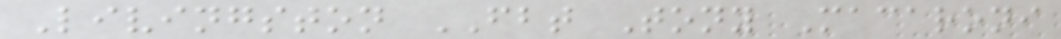Livingston FBT Tony Macaroni
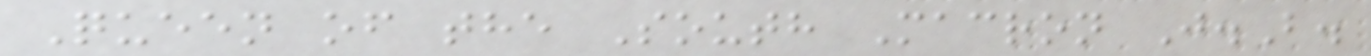Queen of the South Macron J.B.
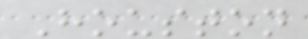Houston
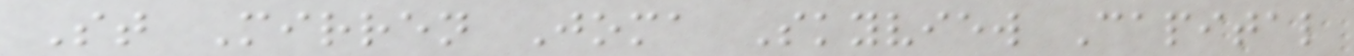St Mirren Joma Skyview Capital
